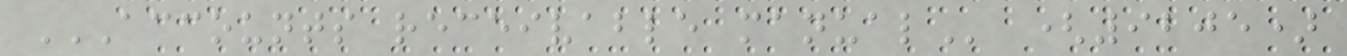ACCOUNTS RECEIVABLE MANUAL (9205)
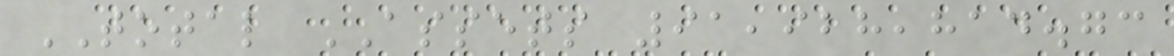TOTAL ASSETS 91,928,814.73
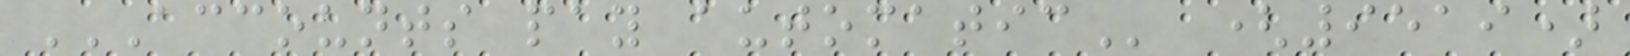ACCOUNTS PAY AUTOMATIC (9519)
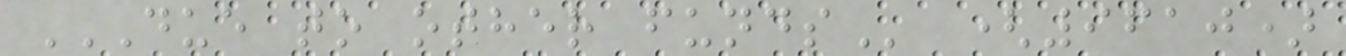DUE TO OTHER FUNDS (9610)
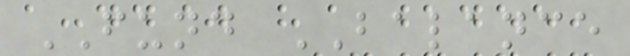FUND BALANCE
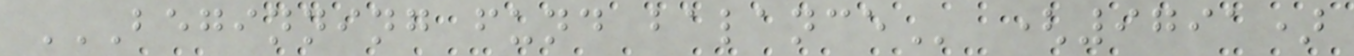BEGINNING FUND BALANCE (9791)
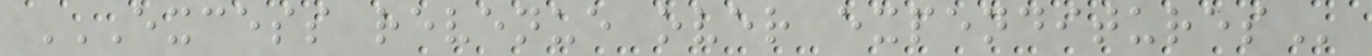EXCESS REVENUE OVER EXPENDITURES
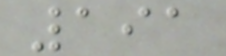191
